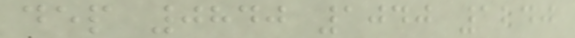dep 0840 1040 1240
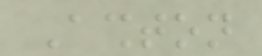Ashton
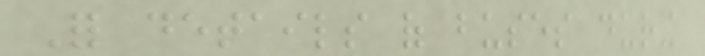For details of buses during
